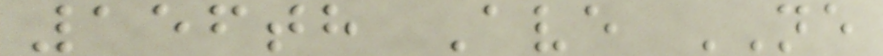156th Ave NE
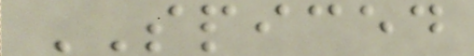SPICED
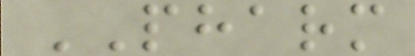PHARM
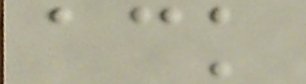ack
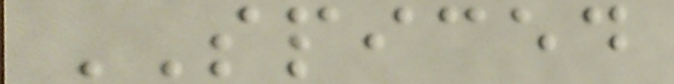SPICED
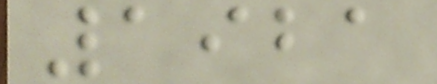1921
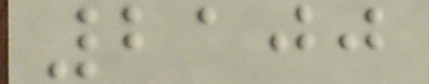2100
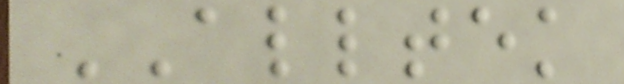ALLTEK
